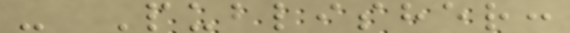- Publisher:
